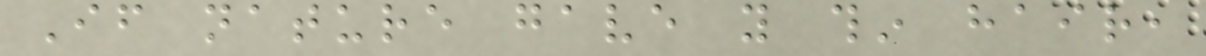If nature gave you thin hair,
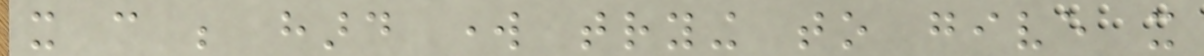it can be hard work trying to give it
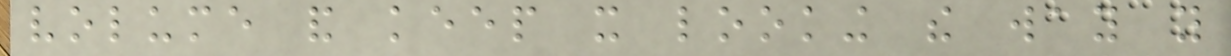volume and keep it looking the way you
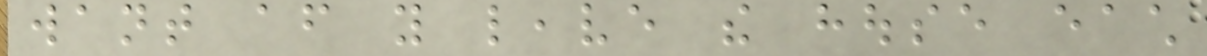want after you leave the house each
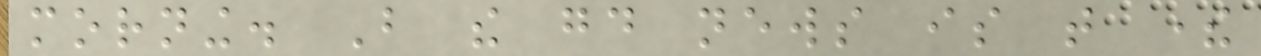morning. But the good news is that there
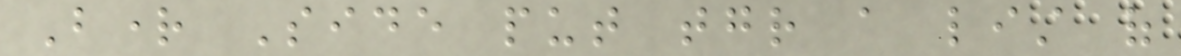Bright Side put together a list of
